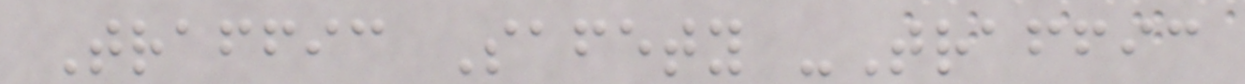Traffic Safety -Traffic
